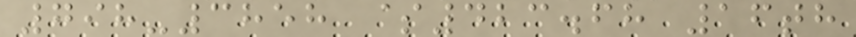798-3858 $423.68 16th
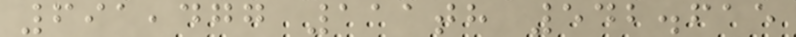691,477 111th 542.615
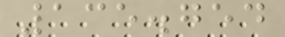135.754
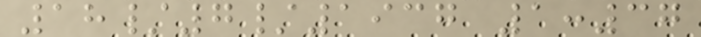18/7/1937 1:37
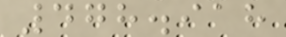478.918
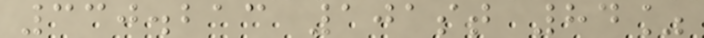330.213 101st 84%
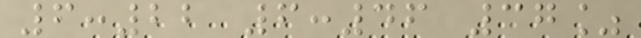6:22 6:46 37%
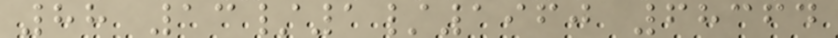88 13/1/1960 68364
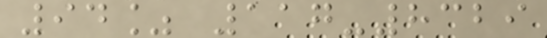94% 117-8329
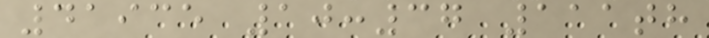41935 10:37 111th
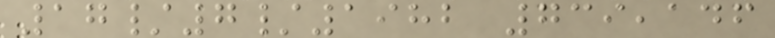17/7/1982 739,146
